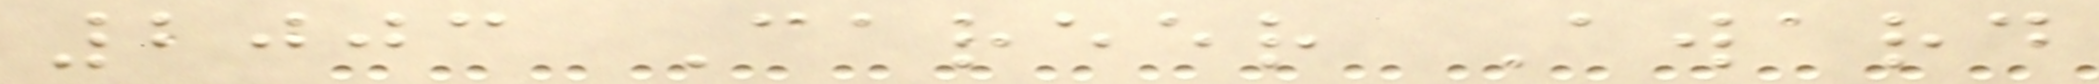2003 Career Award
